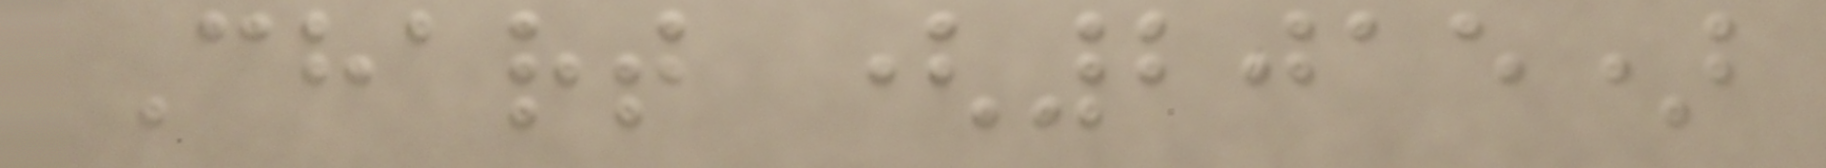Chart (2015)
